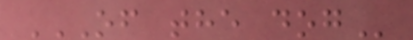OF THE DOG
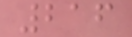216
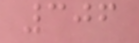306
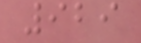929
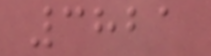3821
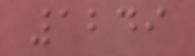1249
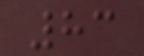83
